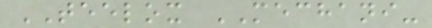TEELOX MECHANI-
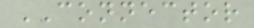CONNECTOR
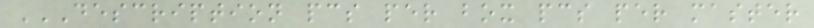DESCRIPTION PCS PER BOX PCS PER MASTER
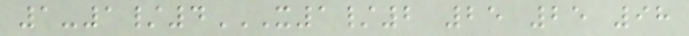1-1/4X1/2 25 25 98
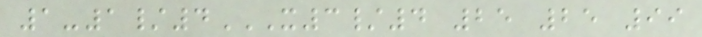1-1/4X3/4 25 25 99
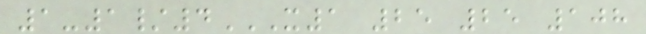1-1/4X1 25 25 108
